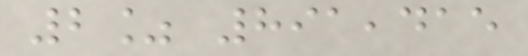2% 891,415
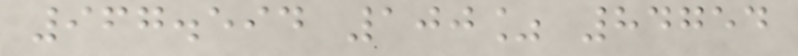967.594 100% 84754
